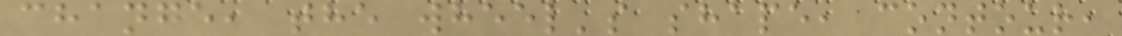change, the wheel's shape, contour,
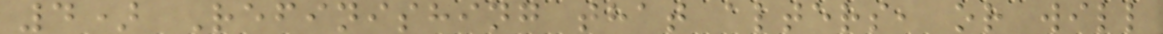4) Refinishing that alters, or will
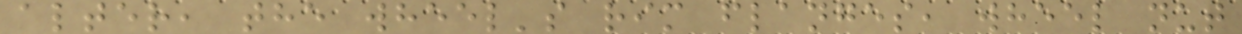alter, the wheel's rim flanges, wheel nut
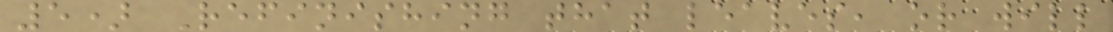5) Refinishing that leaves, or will
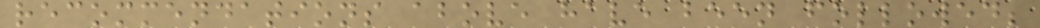recommendations above have been followed;
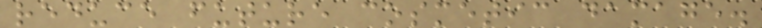reduce future cosmetic damage.
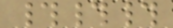###
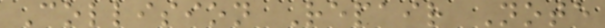Collision Repair Note
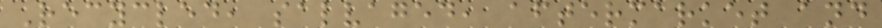Recycled, salvaged, aftermarket and
